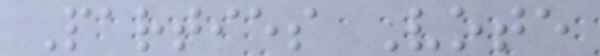Parties Vote
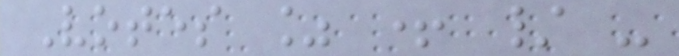Votes % + / -
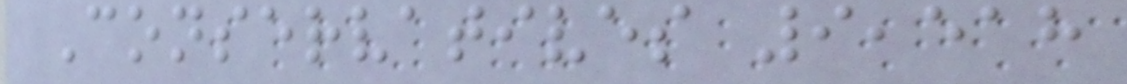Conservatives 9,518
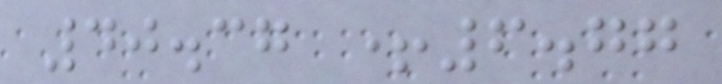40.37 +6.77
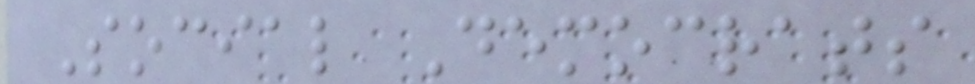Social Democrats
